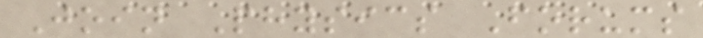Join Physics Forums
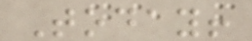Today!
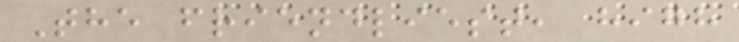The friendliest, high
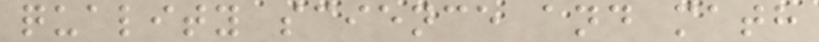quality science and math
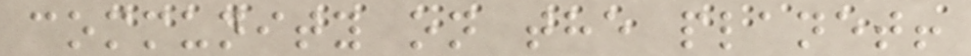community on the planet!
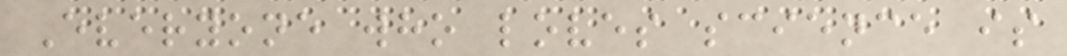Everyone who loves science is
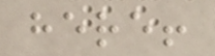here!
